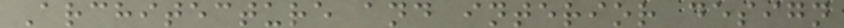Architecture and interior design
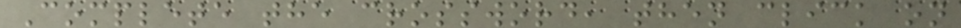Complete the crossword, then click on
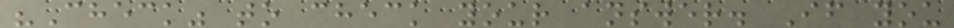"Check" to check your answer. If you
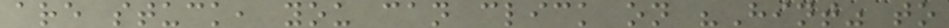are stuck, you can click on "Hint" to
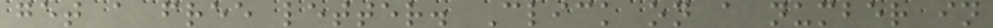get a free letter. Click on a number in
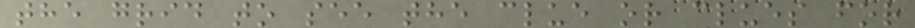the grid to see the clue or clues for
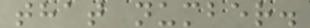that number.
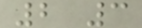2 3
